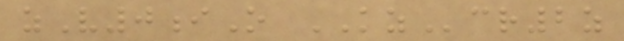zV0iO KZcr2z
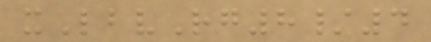xLbvRg8/4
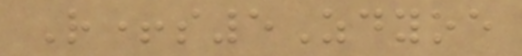R+s5Zdyoe
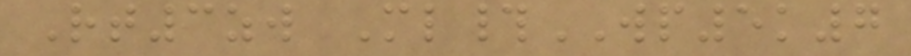Rt3zw Ml#WP5k7
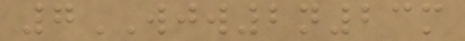7WJW2n23m
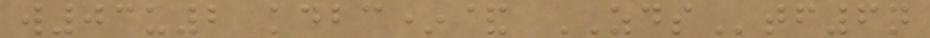w03u2 kdbc*& ZDStf6n
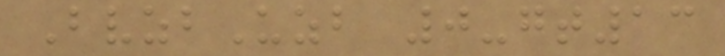BvzbUzb 0-gt13
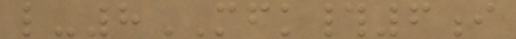l-8MFK#6i
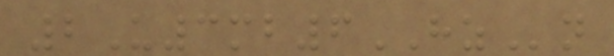2U3mb6HZn
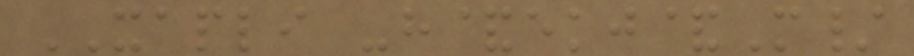XAPLI -h&ekj&M/
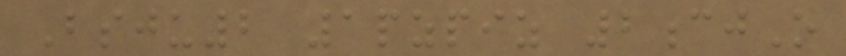Bsju2 1pzpiz 2cjO
